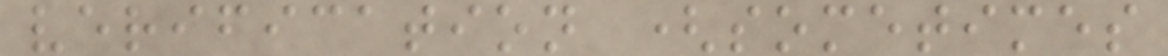verification (sometimes
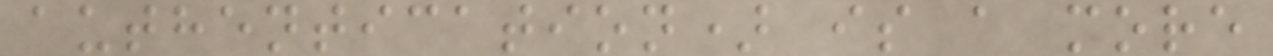authentication) is a more
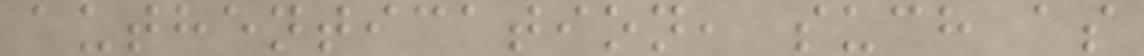authentication, such as
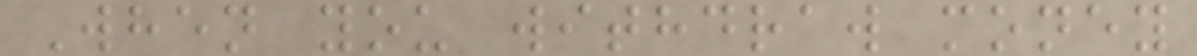When you withdraw money
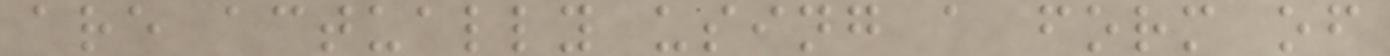are actually using a form of
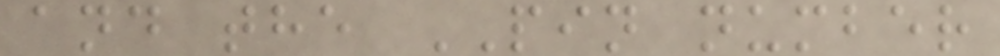and the PIN number
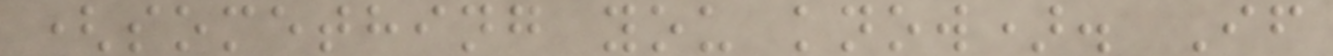(something you know). If
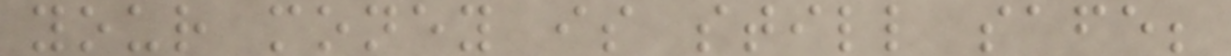your money is still safe;
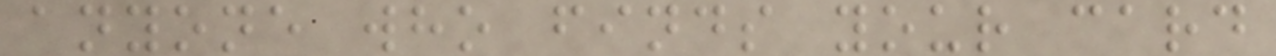anyone who finds your card
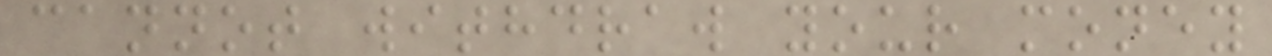cannot withdraw your money
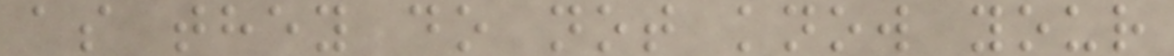as they do not know your
